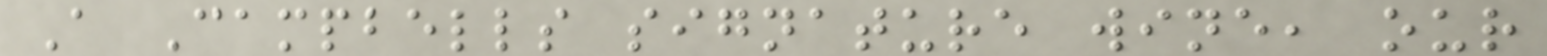A Campbells signature wine, our
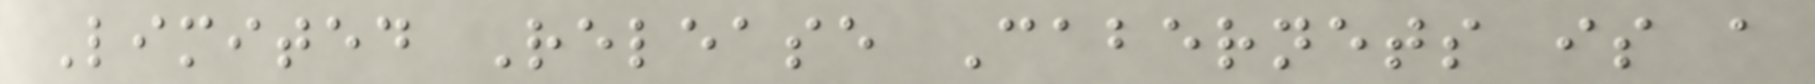Limited Release Cabernets is a
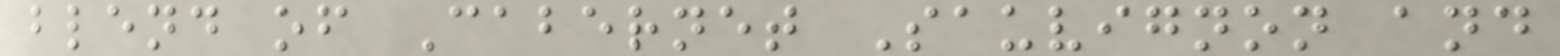blend of Cabernet Sauvignon and
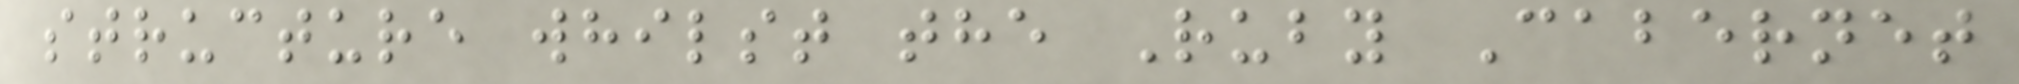structure whilst the Ruby Cabernet
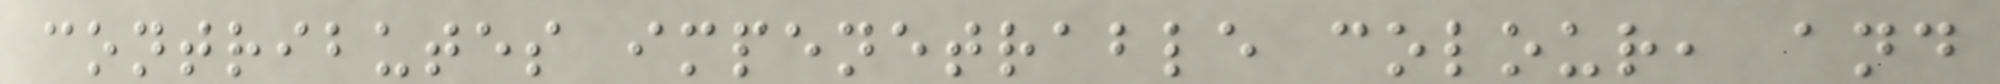contributes impenetrable colour, and
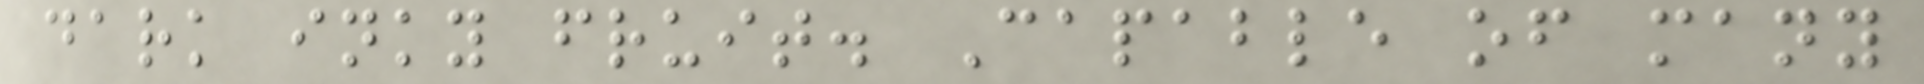dark inky fruit. Capable of many
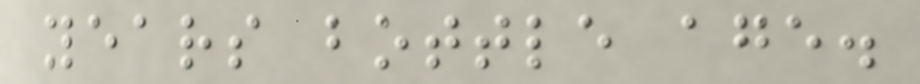years bottle age.
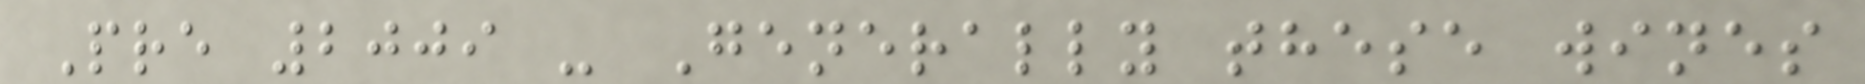Pre 2009 - Generally these wines
